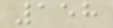158
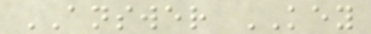ANSWER KEY
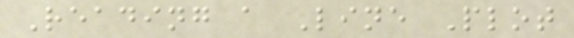Reading a Line Plot
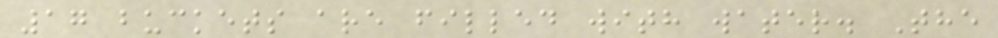17 buckets are filled with water. The
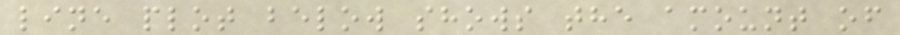line plot below shows the amount of
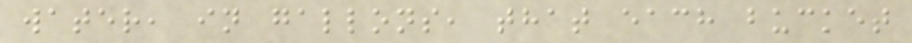water, in gallons, that each bucket
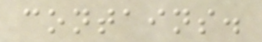contains.
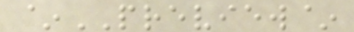~PREVIEW~
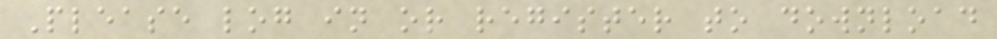Please log in or register to download
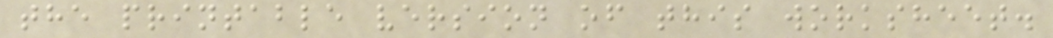the printable version of this worksheet.
